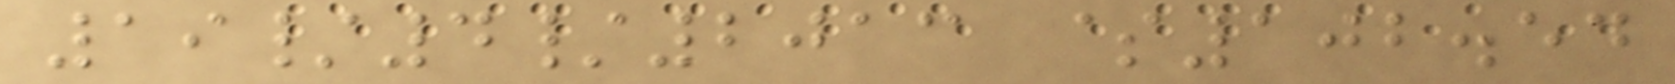19/4/2013 $102.54
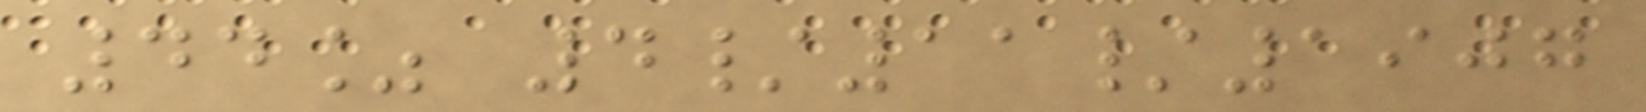44% 4/11/1907
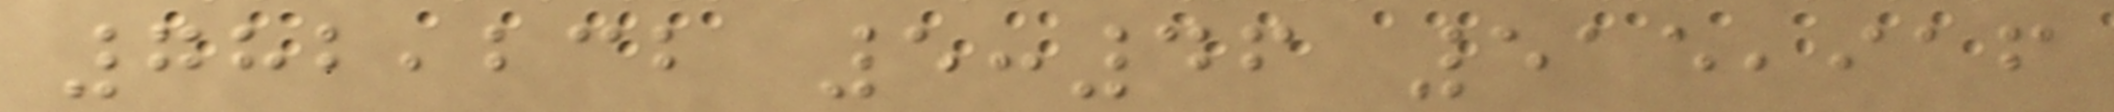782,232 5:46 515,916
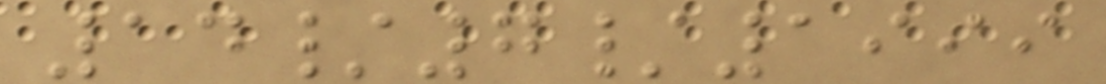14/7/1999
